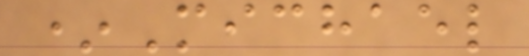*Michael
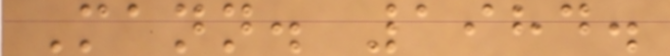Mann. 1984.
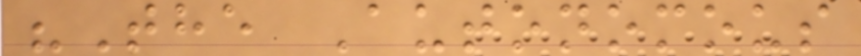"The Autonomous
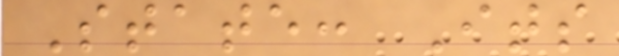State: Its
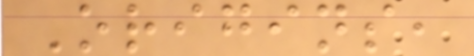Origins,
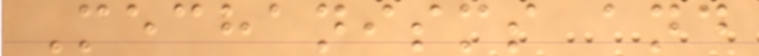Mechanisms and
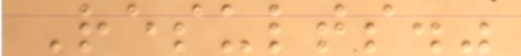Results."
